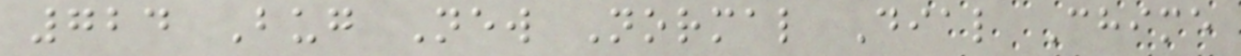724 Bug New Normal Dial Chime
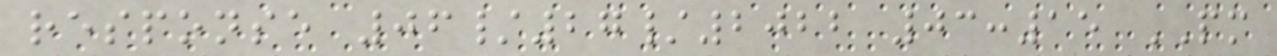response 06/27/2022 03:15 PM
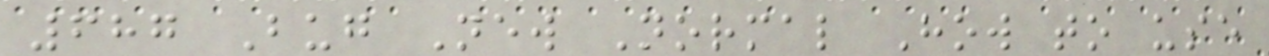687 Bug New Normal How to use
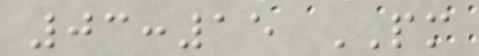03:15 PM
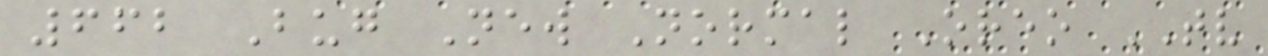662 Bug New Normal Oreo TV
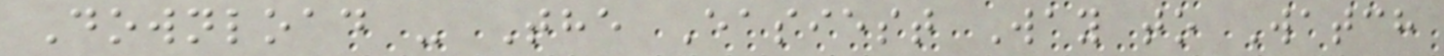Download - The Easiest Way to Watch
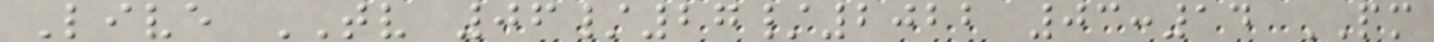Live TV 06/27/2022 03:14 PM
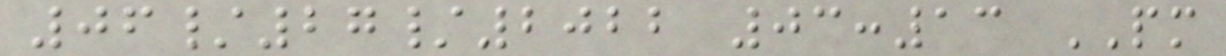06/27/2022 03:13 PM
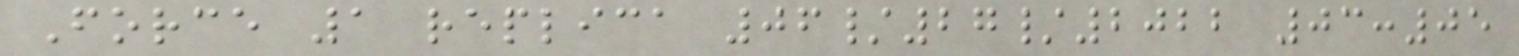Force 1 replica 06/27/2022 03:05
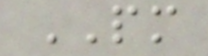PM
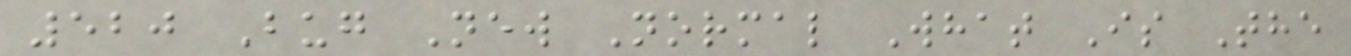520 Bug New Normal What Is The
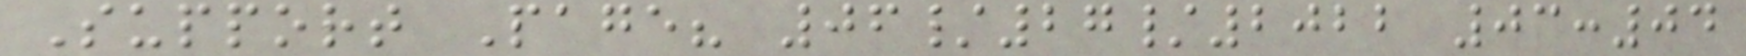Support Page? 06/27/2022 03:04
